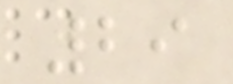29
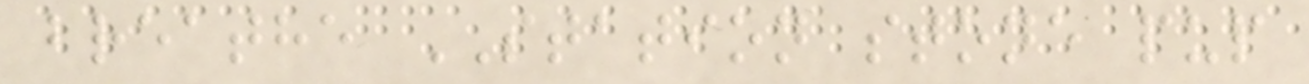breathe STATION stone pup
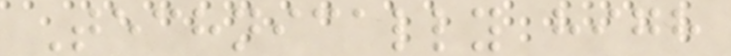Technically high
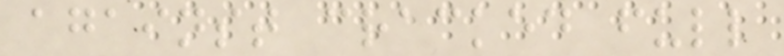against cracked full
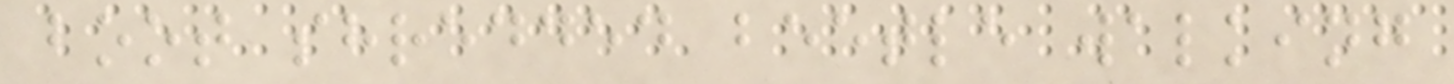boot shredded beetle walking
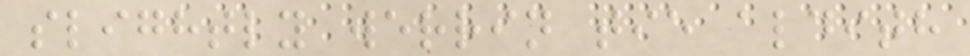slightly werrin tie aldith
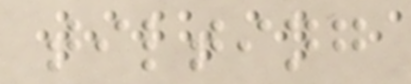tilting
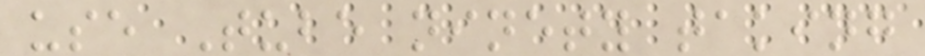use Tube ninety taking
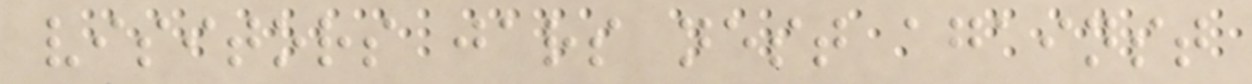visitors jars nest against
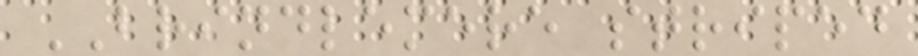BRINDLEMERE striped
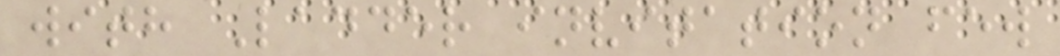with Ladder invitation few
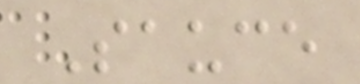Sauce
